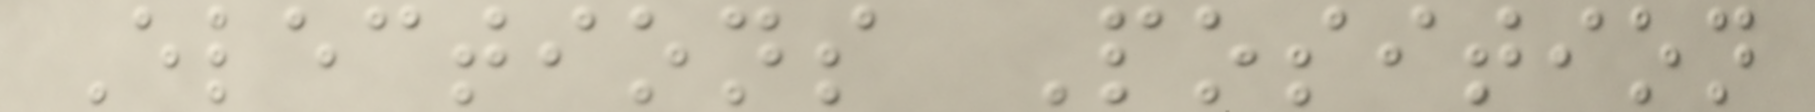Elections Position
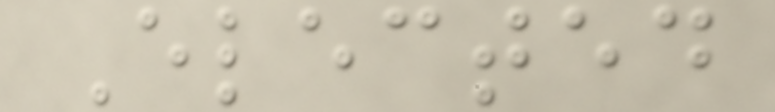Elected
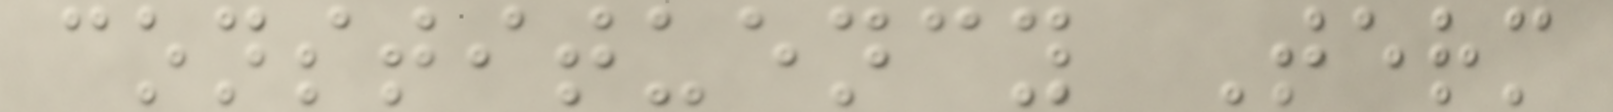constituency Term
